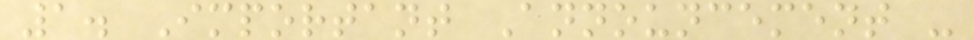1. Important Announcement -
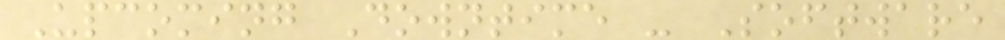Upcoming Downtime - Software
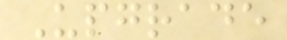Upgrade
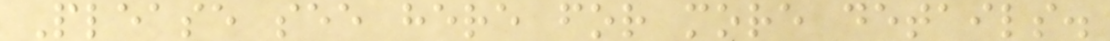Please see here for more details.
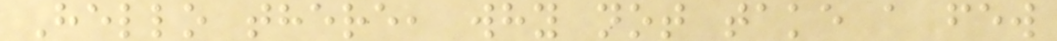Hello there, why not take a few
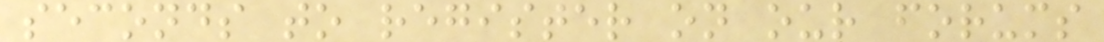seconds to register on our forums
